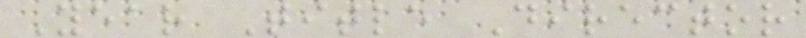Year Title Director
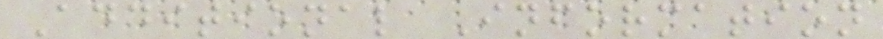Additional Information
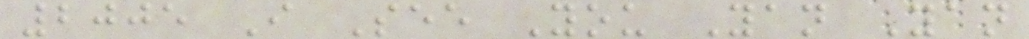2005 I See You Yan Yan
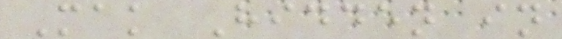Mak Hidden in
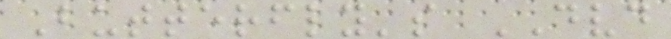Butterfly's DVD
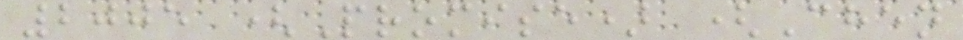2005 (Promise) (Chen
